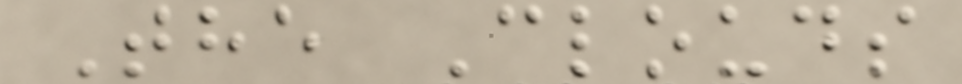The Clouds
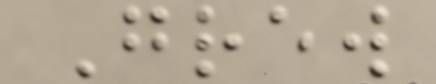Grew
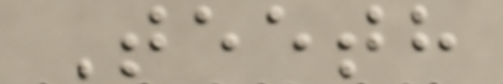Teeth
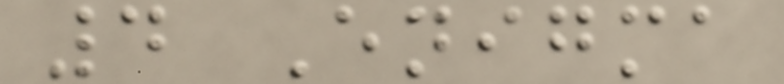4 Enigma
